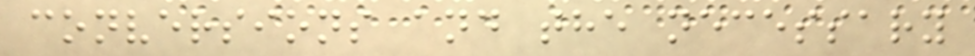conversions and the necessary
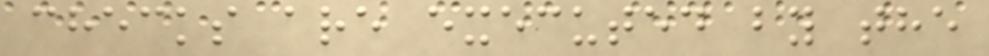checks are executed by the
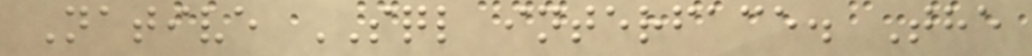Native SQL interface. The
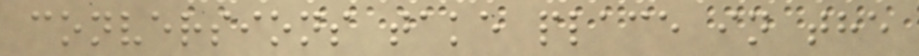conversions take place in the
